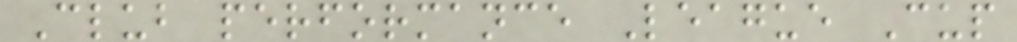Club performance League Cup
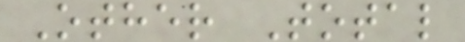Other Total
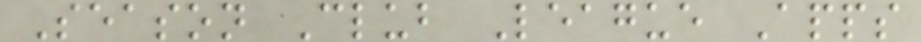Season Club League Apps
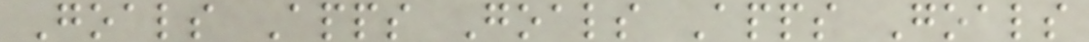Goals Apps Goals Apps Goals
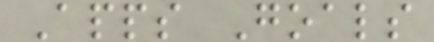Apps Goals
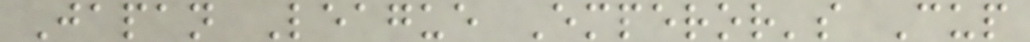Japan League Emperor's Cup
